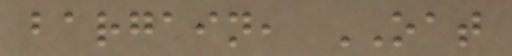bargain, OAT
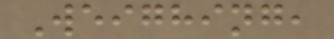Weighing,
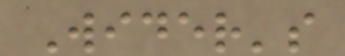Wider's
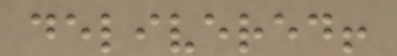delivered!
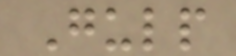Gulp
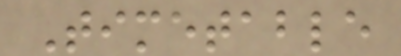Timetable
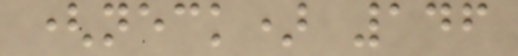(neck) 146
